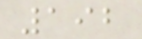192
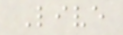Live
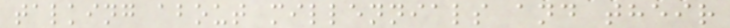talking about millennials and their
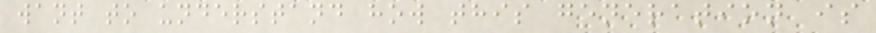want to understand how this generation is
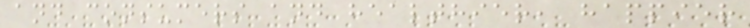and consumers and healthier, happier
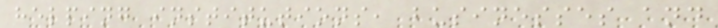helping institutions, businesses and
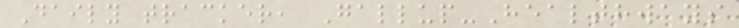Daily tracker, Gallup-Healthways
